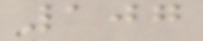107
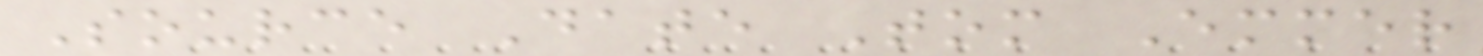Source Date Tom Emmer
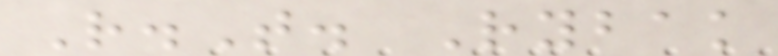R.T. Rybak
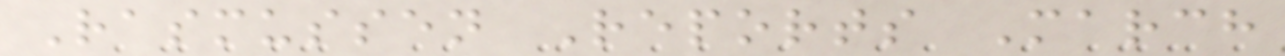Rasmussen Reports March
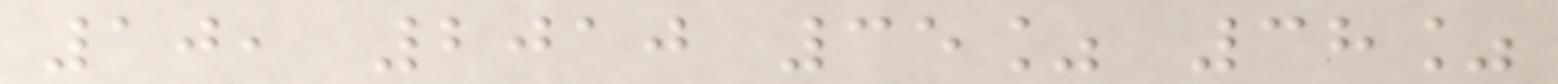10, 2010 35% 38%
